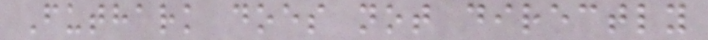Futhark does not directly
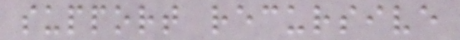support recursive
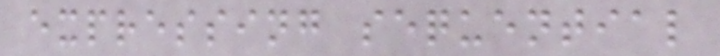expressing sequential
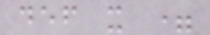def x =
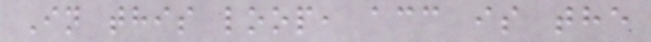In this loop, acc is the
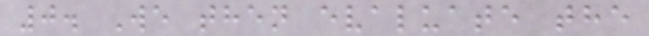0. We then evaluate the
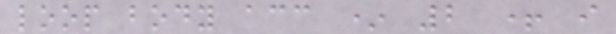loop body acc * 2 + i
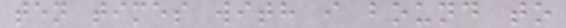ten times with i bound to
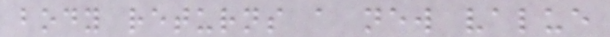body returns a new value
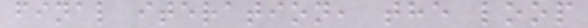final iteration, the loop
